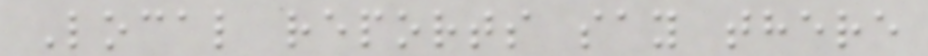Local reports say there
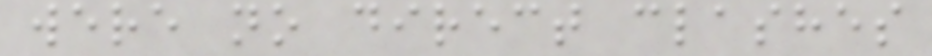were no direct clashes
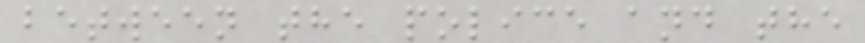between the police and the
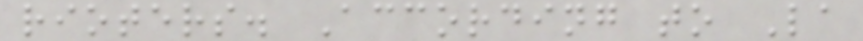rioters. According to La
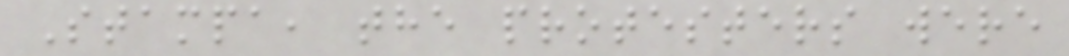Stampa, the protesters were
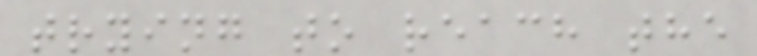trying to reach the
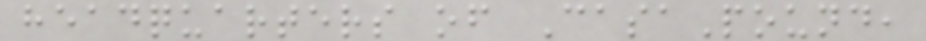headquarters of CasaPound,
